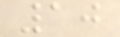10
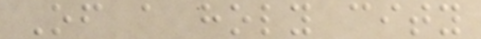Of a holy city
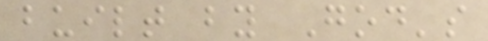built by God's
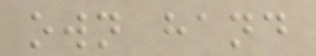own hand
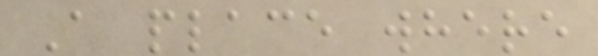A place where
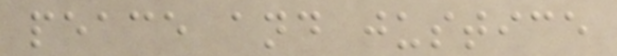peace and justice
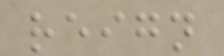reign
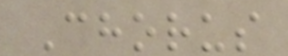Chorus
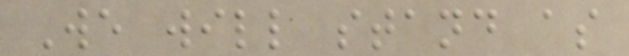We will stand as
